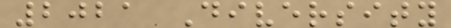2021 Diversity
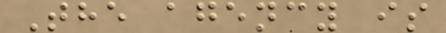The agency is
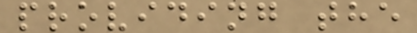providing the
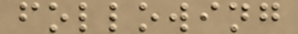following
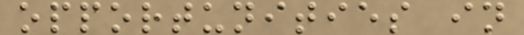opportunities in
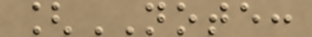[NOTE:
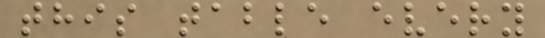this table every
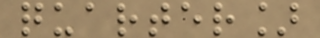quarter]
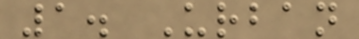1. Urban
